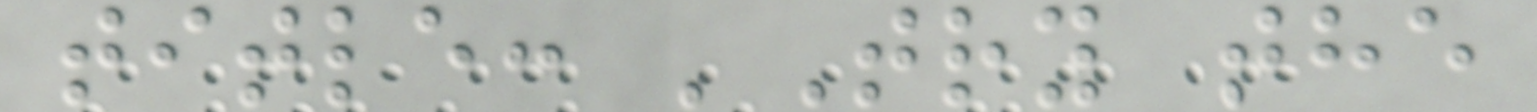title: 'Try the
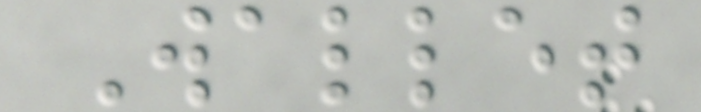Wallet
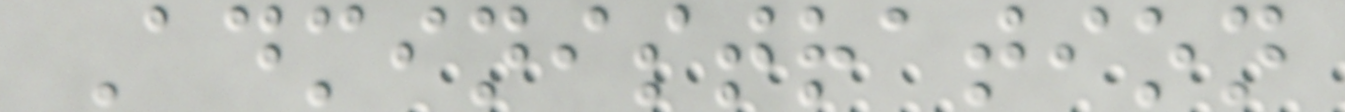Administration
